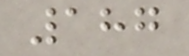187
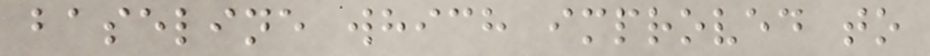baseline which improved to
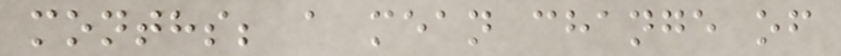months; a mean change of
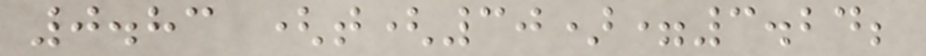0.83 (t(30)=3.24;
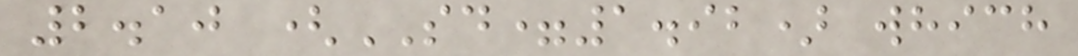2.10 (SD=1.92) which
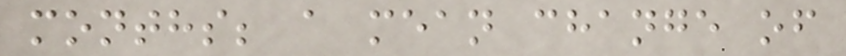months; a mean change of
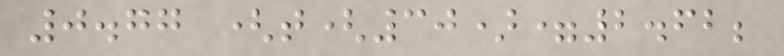0.77 (t(30)=2.62;
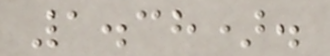1.38).
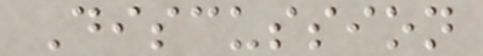Discussion
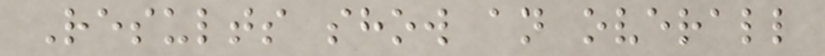Results show an overall
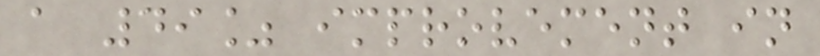a 49% improvement in
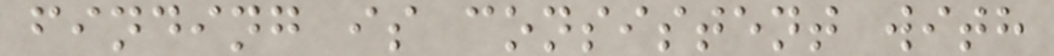finding is consistent with
